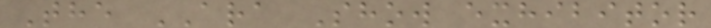The ARA Show exhibitor
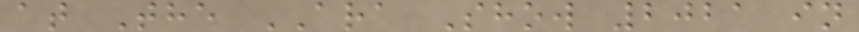at The ARA Show 2021 in
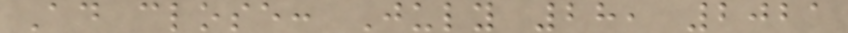Ad close: July 28, 2021
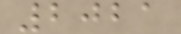2021
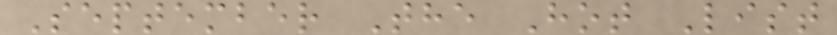September The Hot List
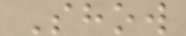Show
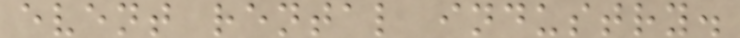event rental industry.
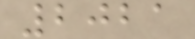2021
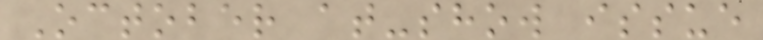October at-show issue
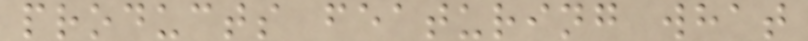products featuring what
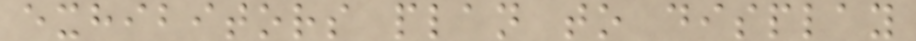exhibitors plan to display
